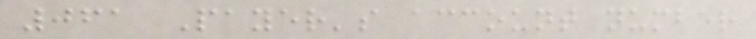061 Payer's account number
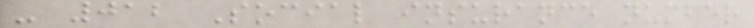- 012 Social insurance number
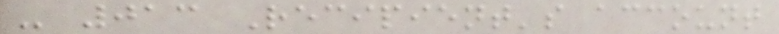- 013 Recipient's account
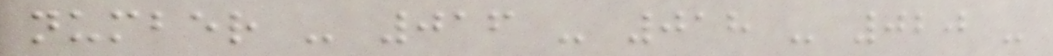number - 016 - 018 - 020 -
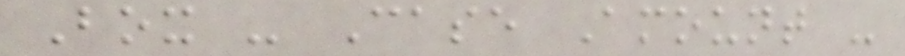Box - Case Amount -
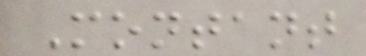Montant
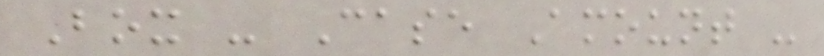Box - Case Amount -
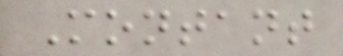Montant
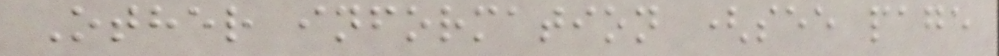Other information (see page
